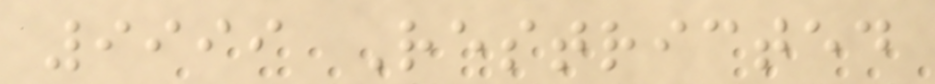9999 Restricted
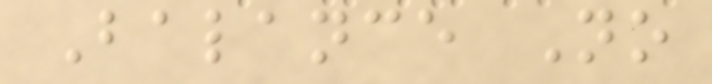Balance No
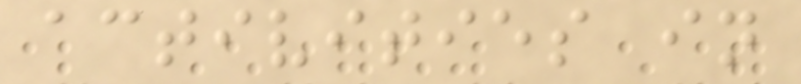activities in
